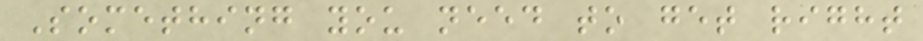Something you need to get right
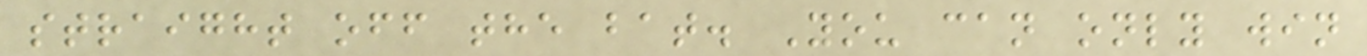straight off the bat. You can only win
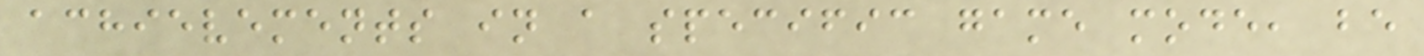achievements in a specific game mode, be
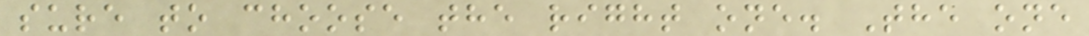sure to choose the right one. The one
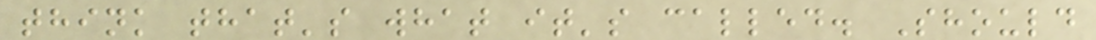think that's what it's called. Should
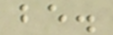be.
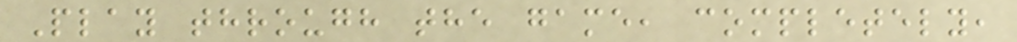Play through the game, completely,
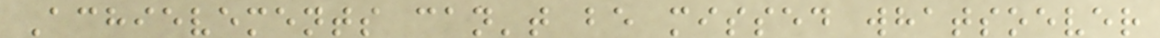Achievements can't be missed whatsoever
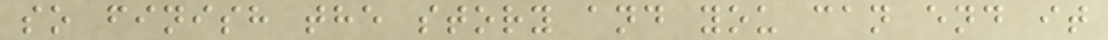so finish the story and you can end it
